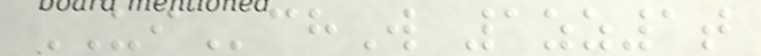UIchW 1zz1t
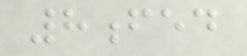8fed
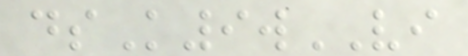dsK9wVI
